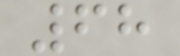68
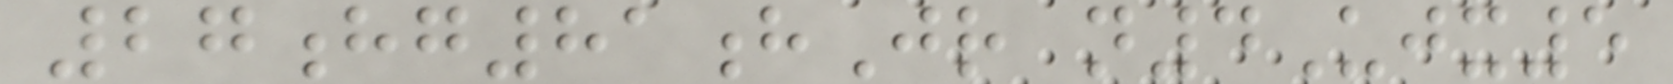27hg81hJr n4Ujx5
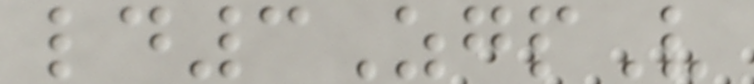ld3ZgpV
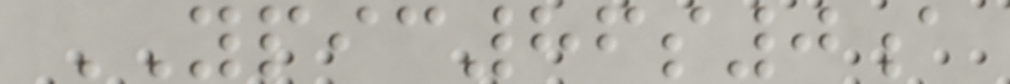YPIC86s0a
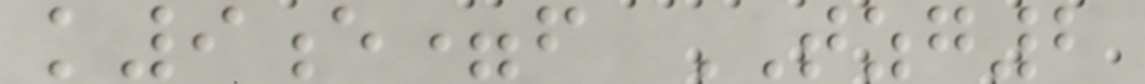k9e=f TZG2
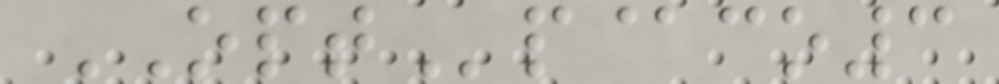OPTp@co3
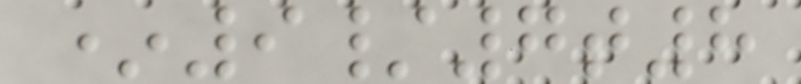*9/7t8
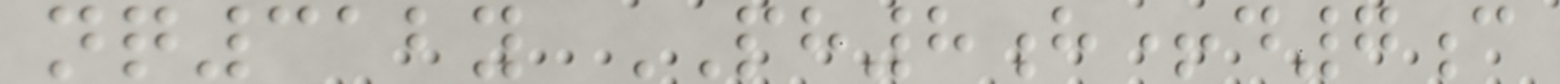nq312y PH8h+d7c
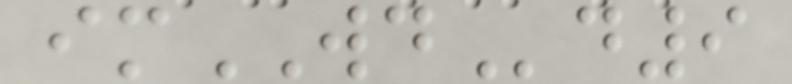imWDd9
